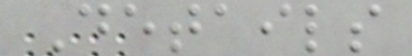Details
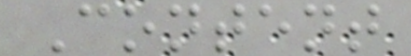Content
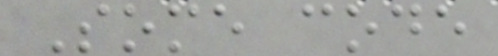Some code
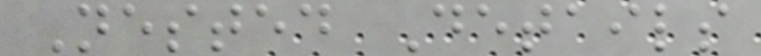Nested Details
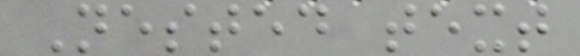Nested text
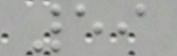59
